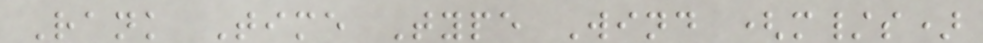Rank Time Type Wind (m/s)
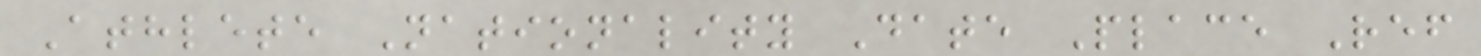Athlete Nationality Date Place Ref
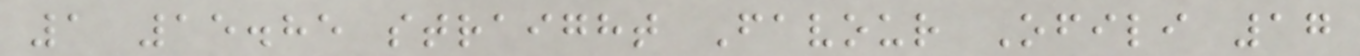1 15.85 straight Favour Ofili 17
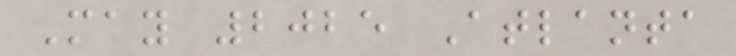May 2025 Atlanta
